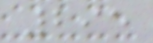295
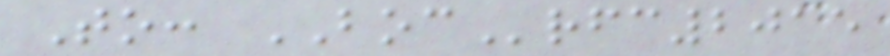To: BOCrfc2015
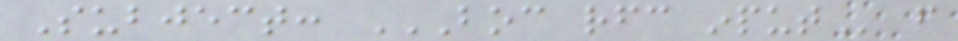Subject: BOC RFC INPUT from
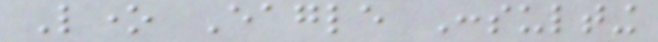Lone Eagle Consulting
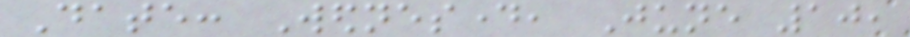Date: Wednesday, June 10,
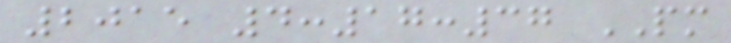2015 4:17:37 PM
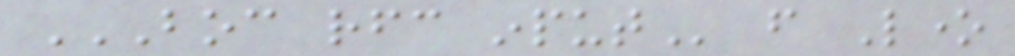BOC RFC INPUT from Lone
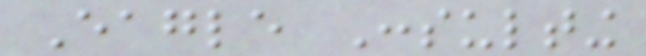Eagle Consulting
